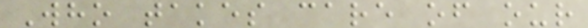Who takes care of our
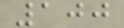100
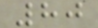80
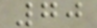70
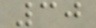30
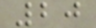20
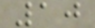10
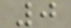0
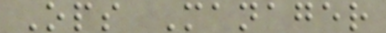Ops Manager
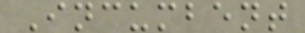Incumbent
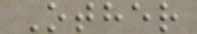Other
